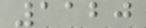1120
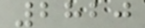2820
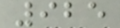925
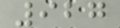927
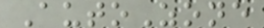AutoZone
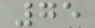75
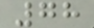78
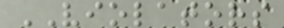VIOLATORS
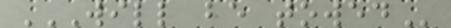WILL BE TOWED
